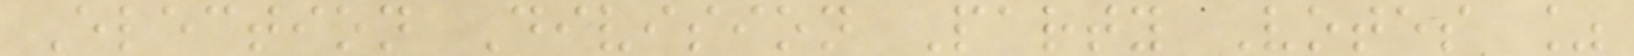Election Division Party Votes %
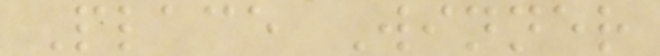Place Winner
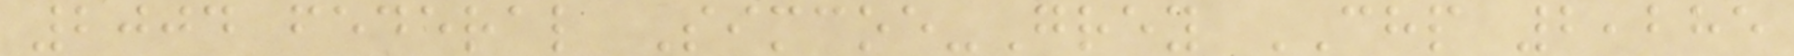2004 federal Simcoe-Grey CHP 2,285
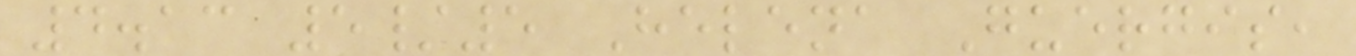4.13 5/5 Helena Guergis,
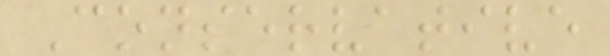Conservative
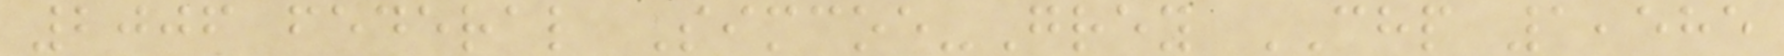2006 federal Simcoe-Grey CHP 1,585
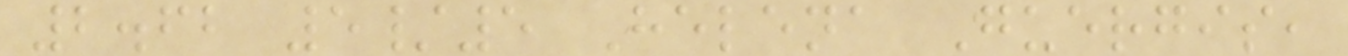2.62 5/5 Helena Guergis,
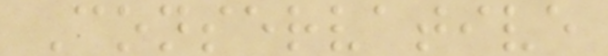Conservative
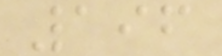196
